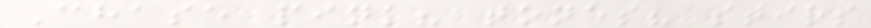Chase pink? tones? stirs
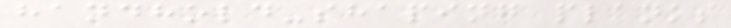handhold-shaping planks
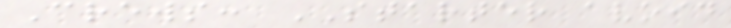Crews: STARTER avoid
